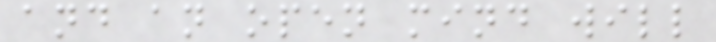and an open mind will
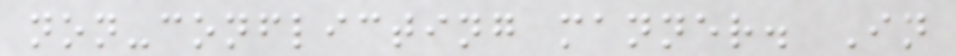non-conflicting manner. In
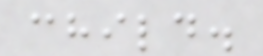child.
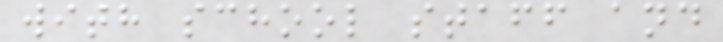with school staff and
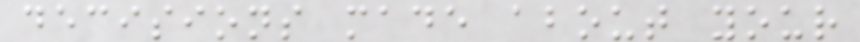decisions made about your
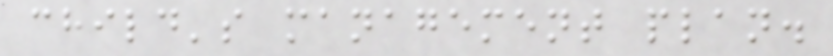child's management plan.
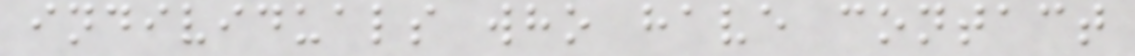individuals who have contact
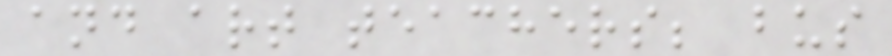and art teachers; bus
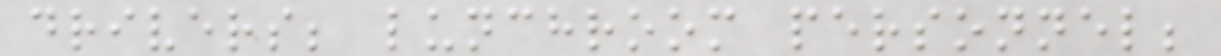drivers; lunchroom personnel;
